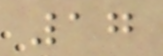17
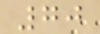70
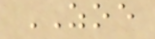ZOE
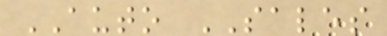AUTO SALES
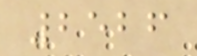2526
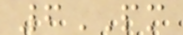6PM
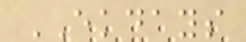EKDAYS
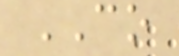CO
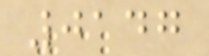0147
